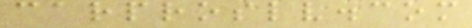carproslv.com
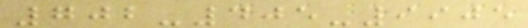702-405-9905
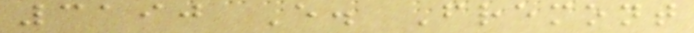3190 E. Fremont
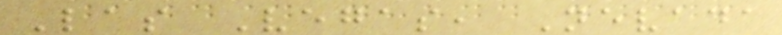Las Vegas, Nevada
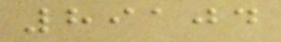89104
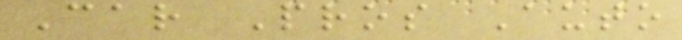Car Pros Auto
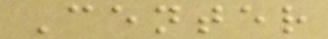Center
